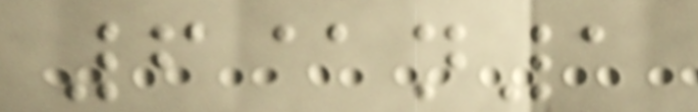6@n1
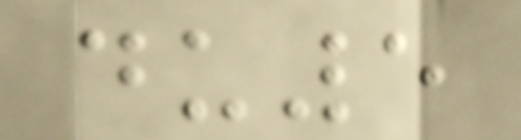du5
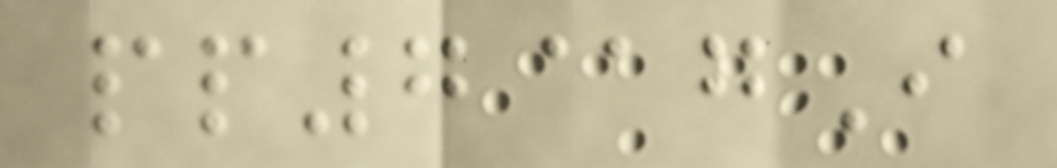pp7@gI
